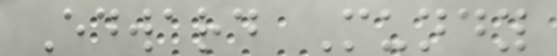Edward Mundy
